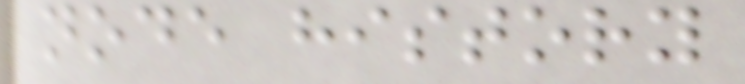node history
